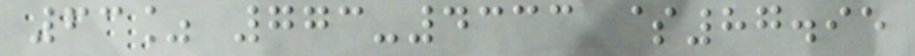63% 773-4333 $87.95
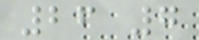26 7
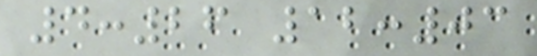4:26 12:03
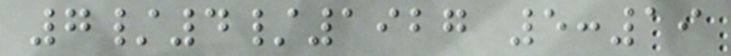7/4/1927 5:19
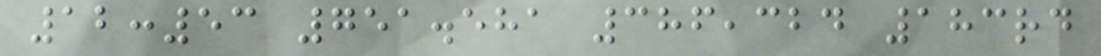12:53 751.581 386,324 183rd
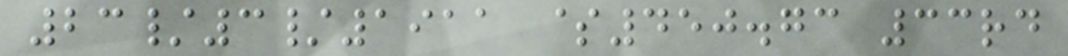23/3/1911 $450.73 33rd
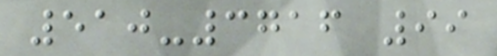510-3716 99
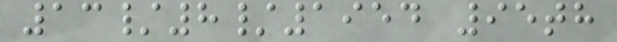13/8/1954 95th
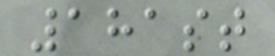181st
